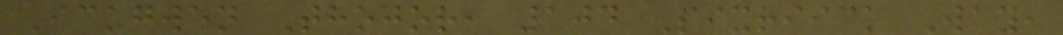Ickgwen Thojor, 104 Pixriick Way,
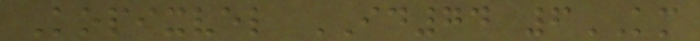Kopixvel ID74 6KM
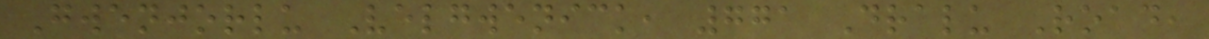Gwenjorlu Velgwenick, 771 Dralu Road,
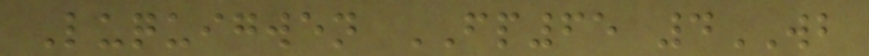Luquigwen FP65 4WB
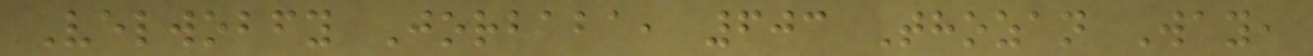Velwobfy Jorbaba, 603 Thozan Way,
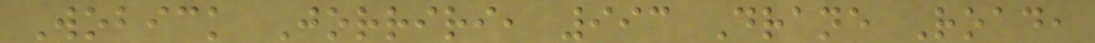Wobick Jorriri, 993 Drane Road,
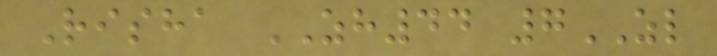Risha ZH44 7ZL
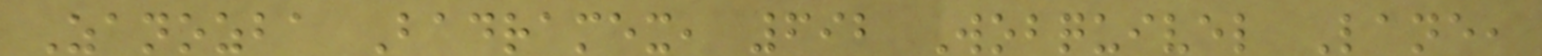Zanozba Badramex, 692 Wobquivel Lane,
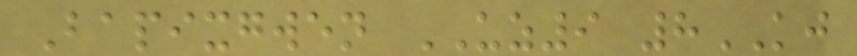Bapixgwen UZ9 8KJ
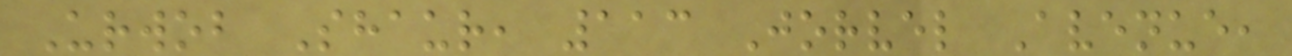Urwob Shaur, 113 Jorvel Avenue,
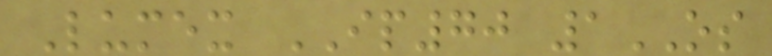Lumex IP70 1OS
